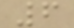6
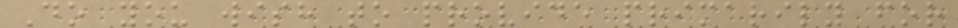Do you wish to provide primarily for
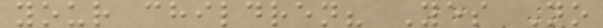your children? Yes No
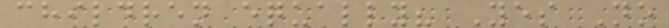children equally? Yes No
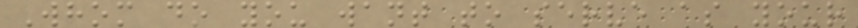Whom do you want to serve as your
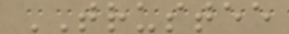TRUSTEE
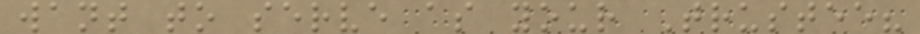want to serve as your Trustee?
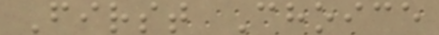First Choice
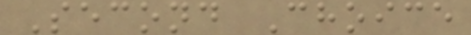Second Choice
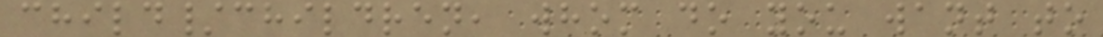child/children, whom do you want to
